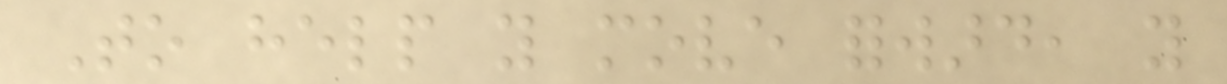To help you move forward, you
